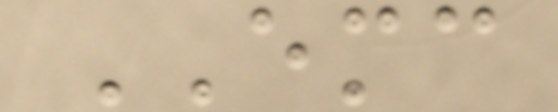EMC
